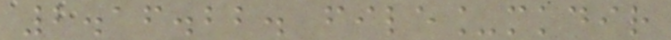2.16.22. file_mkdir
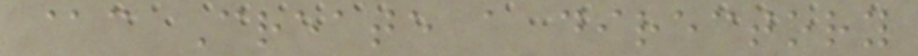@c Create a directory
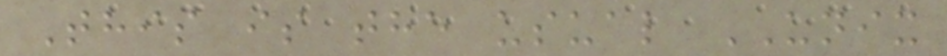This is the usual UNIX
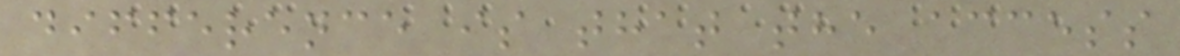difference is that the access
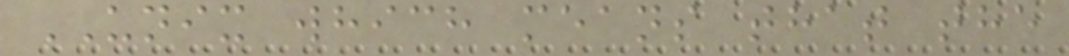UNIX which means that the
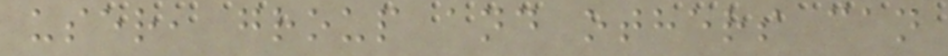user, group and others can
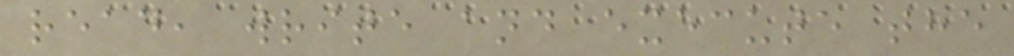read, write and execute the
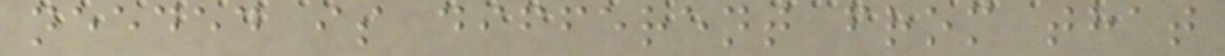needed is different from that
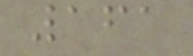161
